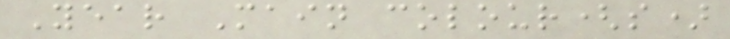Year Main colour(s)
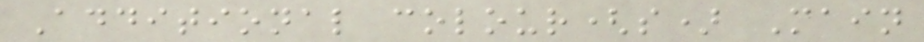Additional colour(s) Main
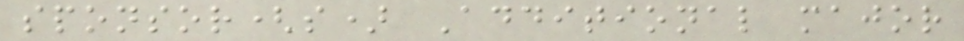sponsor(s) Additional major
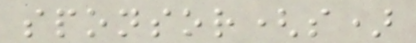sponsor(s)
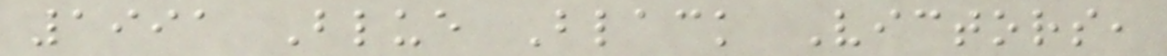1991 Blue Black Victors,
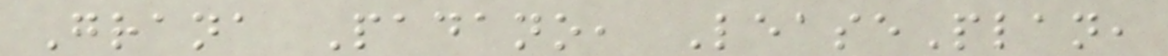Grana Padano, LeasePlan,
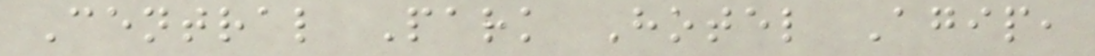Central Park Hotel Agip,
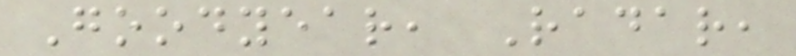Goodyear, Radar,
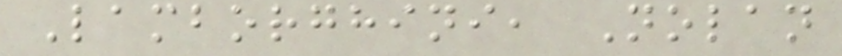Lamborghini, Nolan
